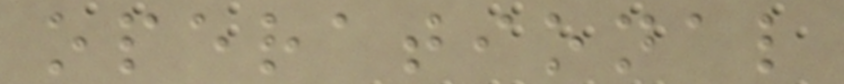operational
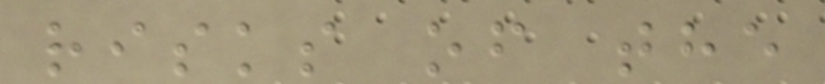risks of the
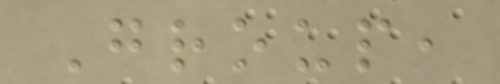Group,
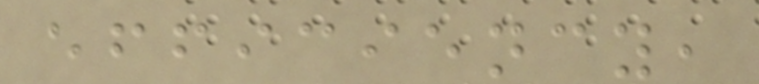efficiency,
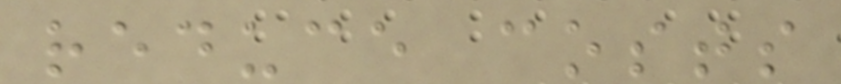reduce costs
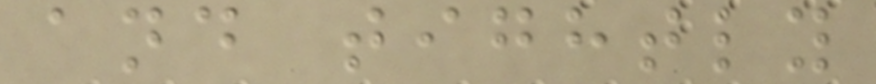and tightly
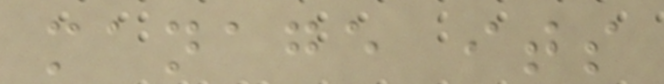manage its
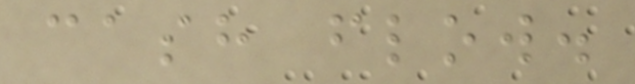cash flow.
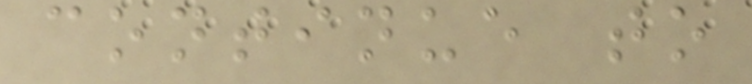continue to
